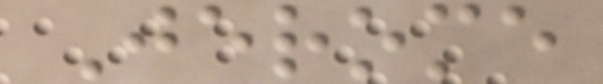Jerome
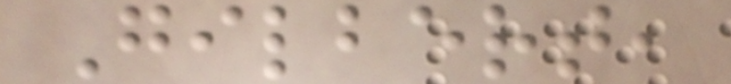Gilbert,
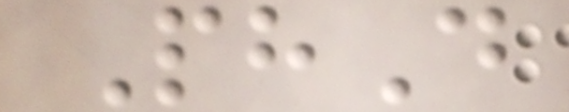PhD
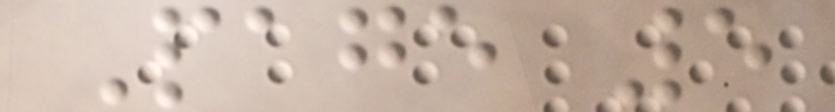Page 5
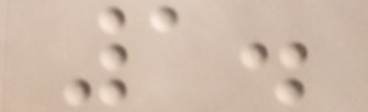1.
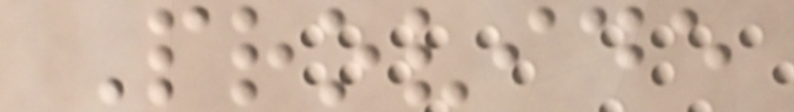Provide
